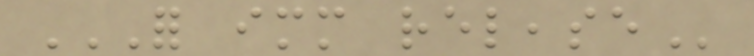FOR IMMEDIATE RELEASE
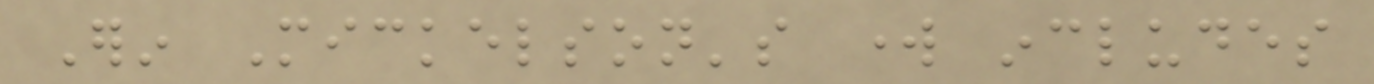Erin Mickelson's work includes
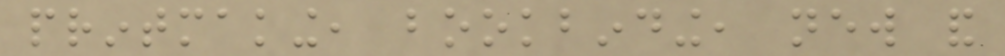printmaking, bookbinding, new and
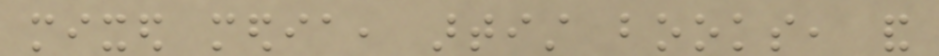mixed media, artist books, and
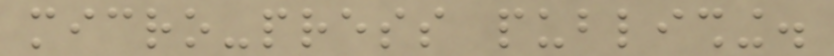micro-press publishing.
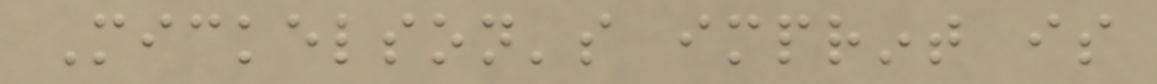Mickelson's imprint is
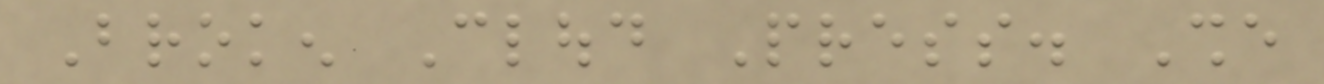Broken Cloud Press. She
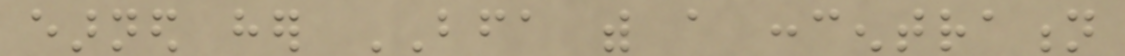earned her BFA with a concentration
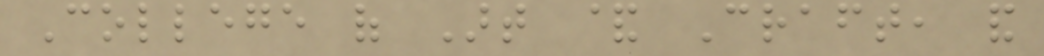College of Art & Craft, and
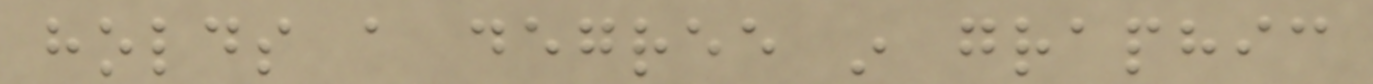holds a degree in graphic
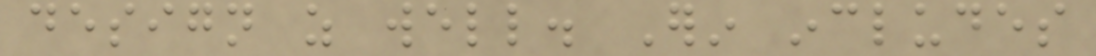design as well. Erin includes
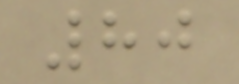80
